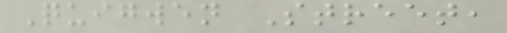Quigwen Street,
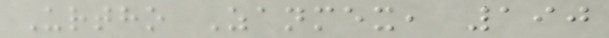Urtho Zanmex, 190
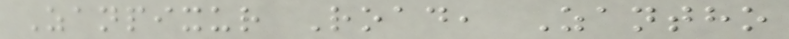Zanpixur Road, Zantho
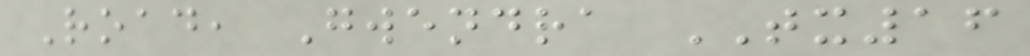Road, Gwendra TX16
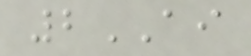2AI
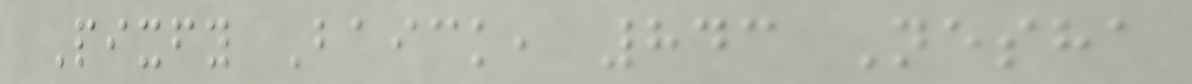Pixfy Baick, 843 Nesha
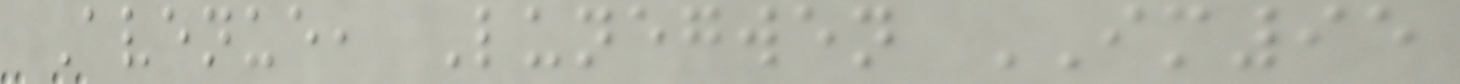Avenue, Lunegwen IM95
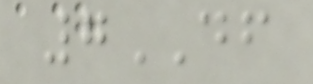7DF
